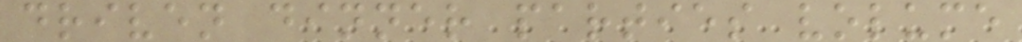driven dinner parties volume
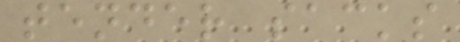tender sacks
